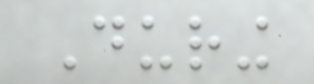During
